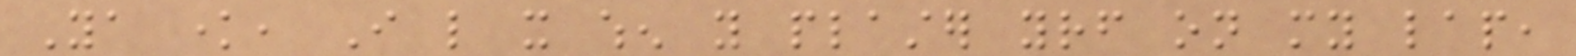Ya know, I like it when you plaster yourself on my lap,
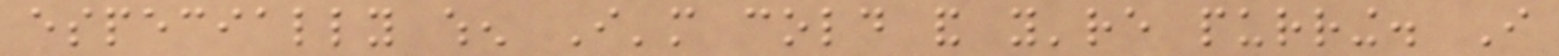especially when I'm cold and you're purring. I
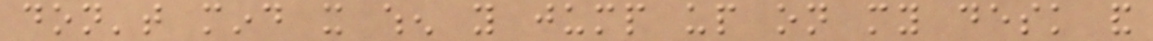don't mind it when you jump up on my desk and
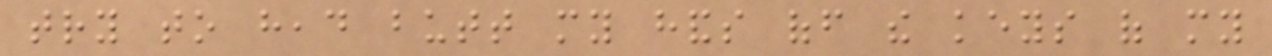try to head butt my hands off the keys of my
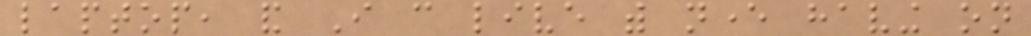laptop, and I can live with never having on
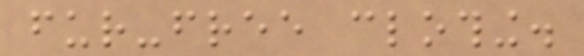fur-free clothing.
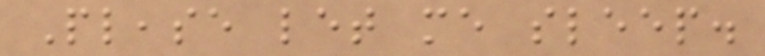Please let me sleep.
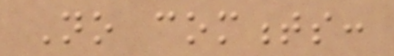No comments:
